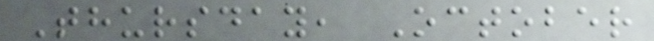Thursday, October
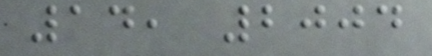14, 2004
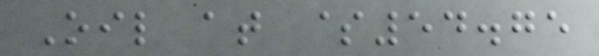Oil at $54.75
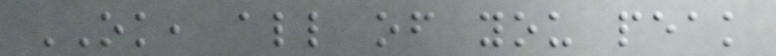OK, all of you peak
